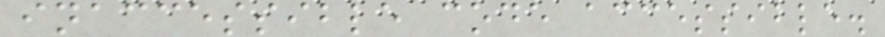inaccessible code accessible.
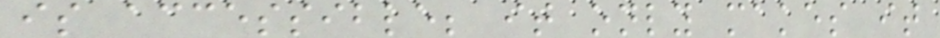is accessible; it only makes it
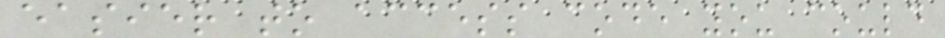easier to access code you could
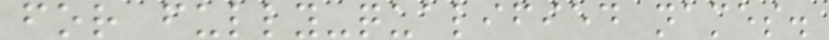for fully-qualified names.
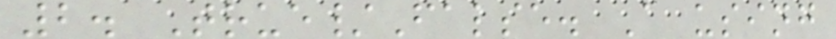2. True/False. A using
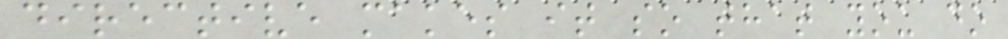directive makes it so that you do
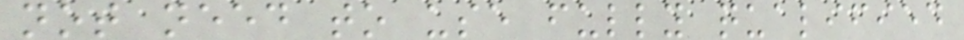not need to use fully qualified
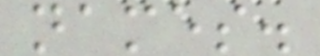names.
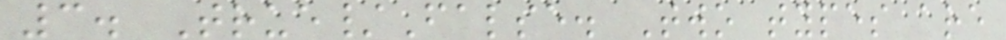3. True/False. Two types are
